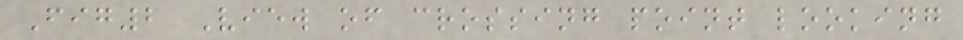Fig2 View of crossing point looking
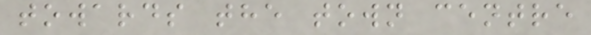towards the town centre
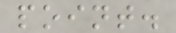point.
